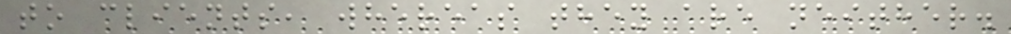to clients, whereas they are neither.
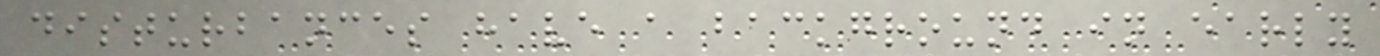disturbances have a background in early
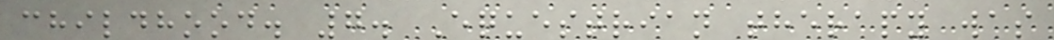childhood. 7. Equestrian therapy was
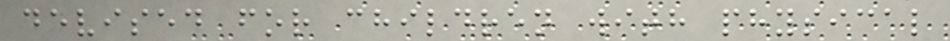devised for children with physical
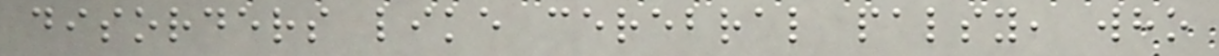disorders like cerebral palsy, who
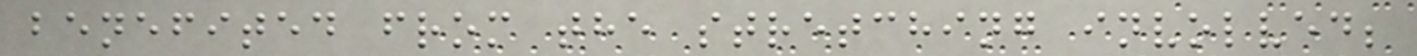benefited from the stretching involved;
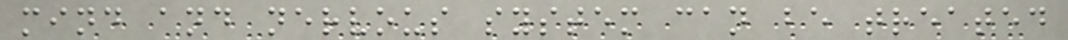mind and nervous system can be treated
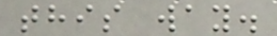this way.
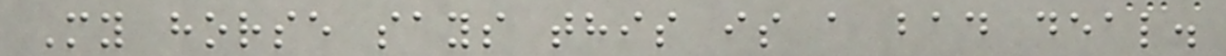My horse says this is a bad deal.
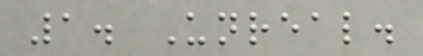1. Unreal.
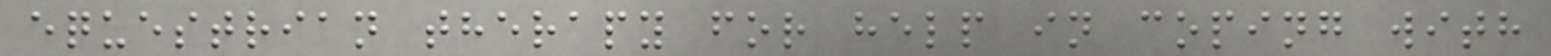equestrian therapy for help in coping with
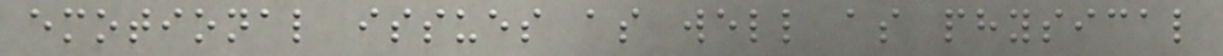emotional issues as well as physical
